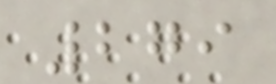279
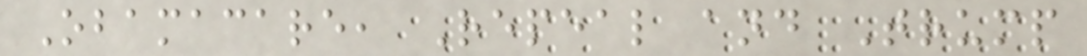Obamacare, Repeal and Trump
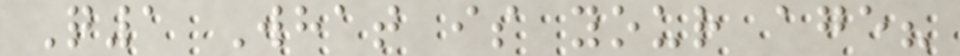Q1 What is your age?
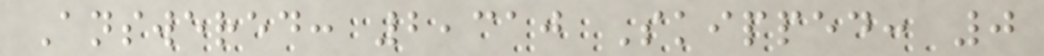Answered: 2,310 Skipped: 0
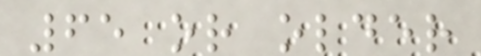65 or older
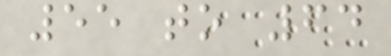55 to 64
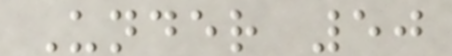Under 50
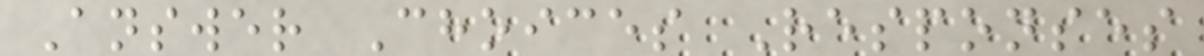Answer Choices Responses
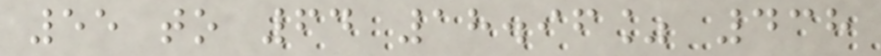55 to 64 18.96% 438
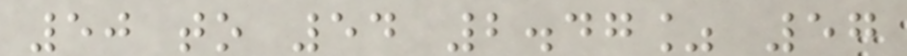50 to 54 2.47% 57
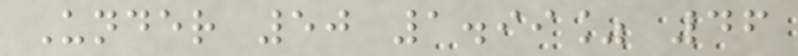Under 50 1.99% 46
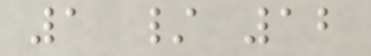1 / 12
